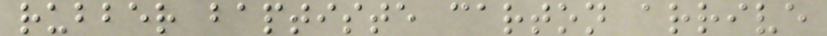rubber baptiste carton arrive
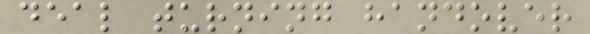deal turning handover
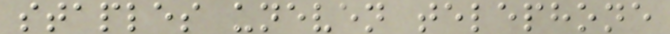staples uneven telephone
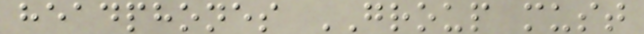headphones GROUP must
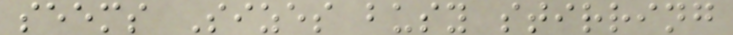seems Sizes busy stirring
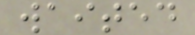waited
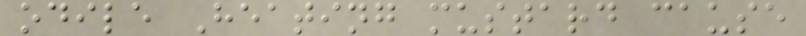odile Heating mustard cause
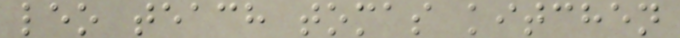leo teach tomas kitchen
